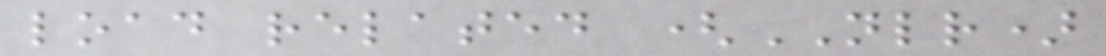load related (NLR)
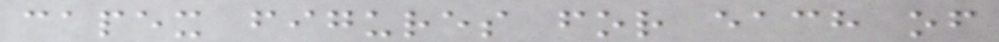capex figures for each of
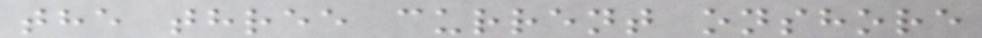the three current onshore
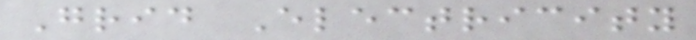Grid Electricity
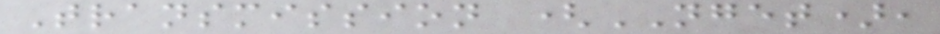Transmission (NGET),
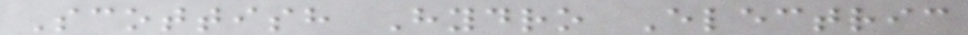Scottish Hydro Electric
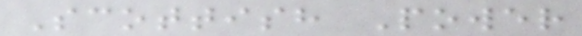Scottish Power
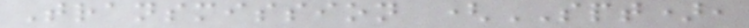Transmission (SPT),
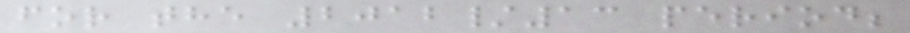for the 2012/13 period;
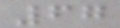67
